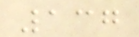137
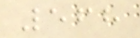568
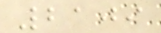2109
